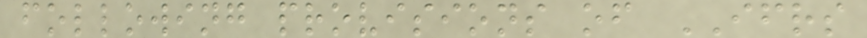following provisions of IFRS
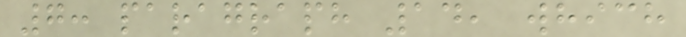7: paragraph 14, which
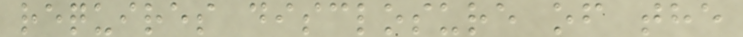requires disclosure of the
